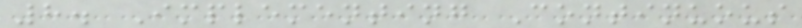8. Implementing Continuous
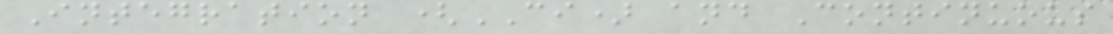Integration (CI) and Continuous
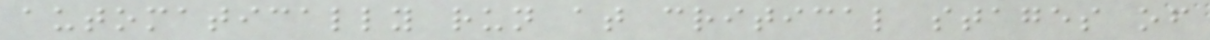automatically run at critical stages of
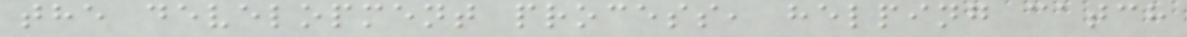the development process, helping catch
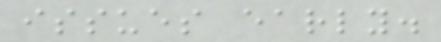issues early.
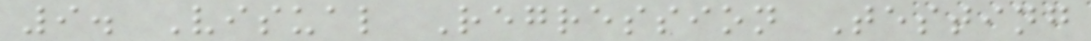9. Visual Regression Testing
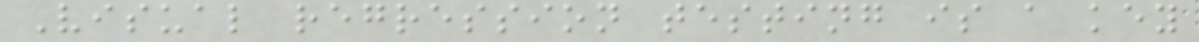Visual regression testing is a key
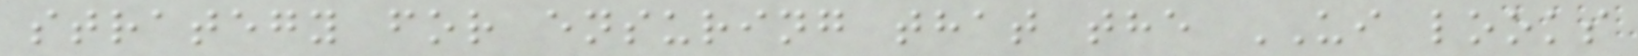strategy for ensuring that the UI looks
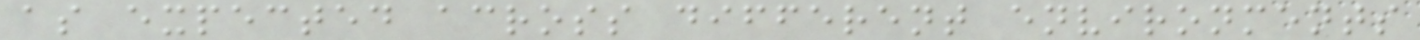as expected across different environments
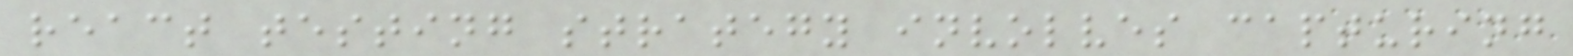react testing strategy involves capturing
